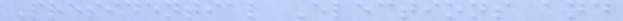Presidential Elections and
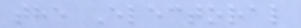the Electoral
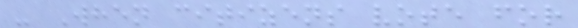- When citizens vote for
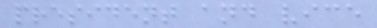president and vice
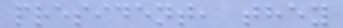president, they
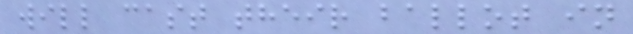will cast their ballot in
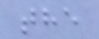the
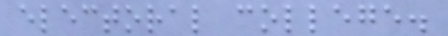electoral college.
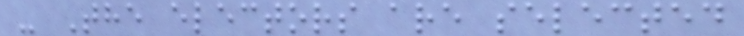- The electors are selected
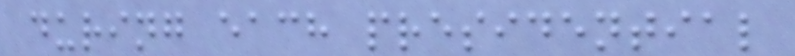during each presidential
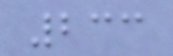233
